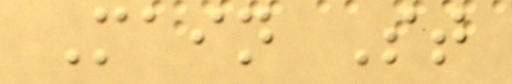Main St
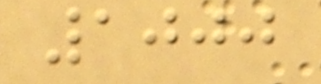1000
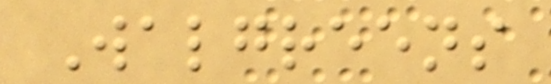Walgreens
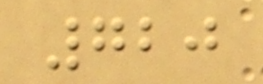720
